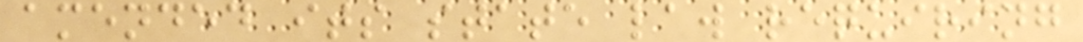amended its state law requiring
